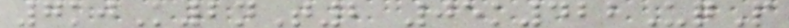7kjK2nT2 05k422UqP
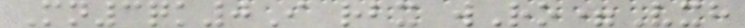Mn3qk0I rbx wRo=Vxh
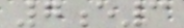7e3
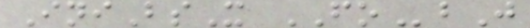IniBsX FObJ
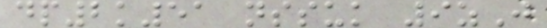dp2k51 nssuk 9zJ
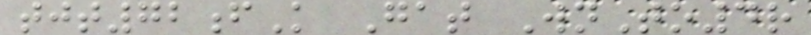tjt72fK Gat WnTo4r
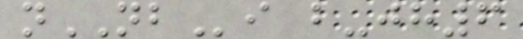nNBi b-jh6
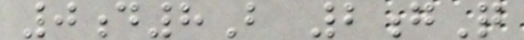0d8B 2gQ
